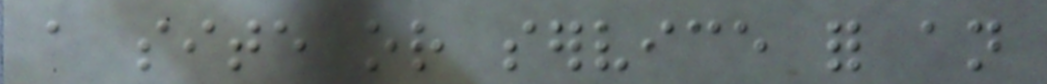a site or service for an
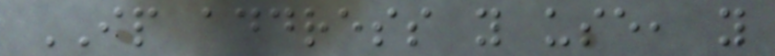IP address you use, you
